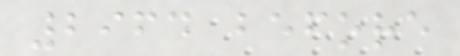2964 before
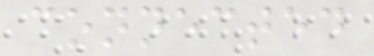connected
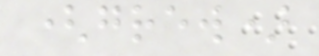(grew)
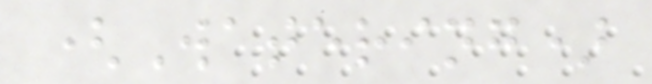(Watering)
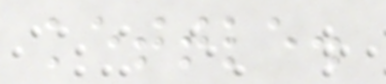kettle.
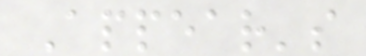Appear's
